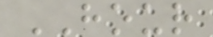HOUR
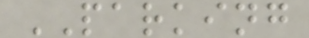PARKING
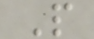P
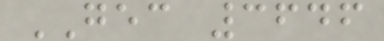GEC 3646
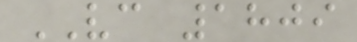VC 1809
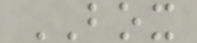BOX
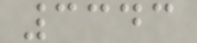3343
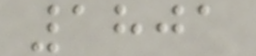1801
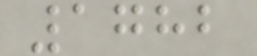1782
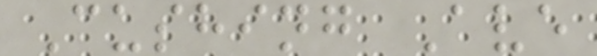Cushing Ave
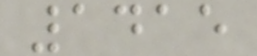1415
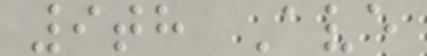9th Ave
